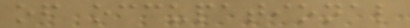of occupational
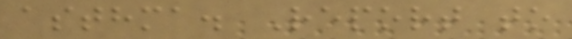asthma. Report to
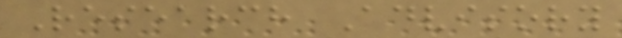Research Advisory
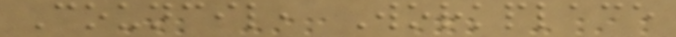Council, Workplace
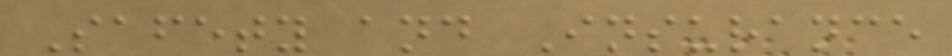Safety and Insurance
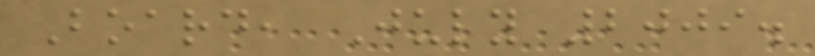Board, July 2009.
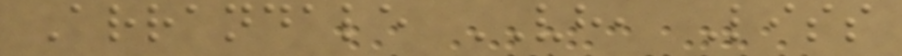Arrandale VH, Liss
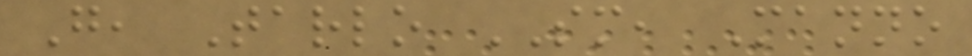G, Tarlo SM, Manno
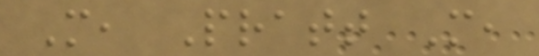M, Pratt M,
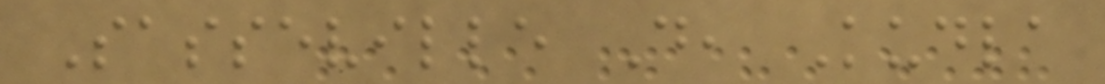Sasseville D, Kudla
